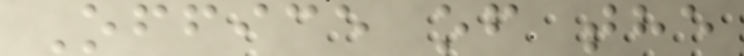Office of the
